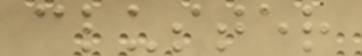cluster
